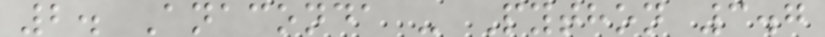2. Anaconda - Python 3.7
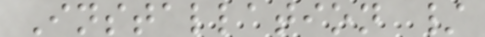Installation /
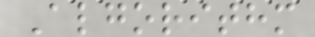Algorithm
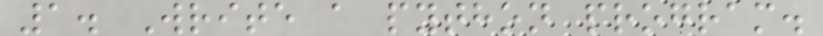1. Write a python program.
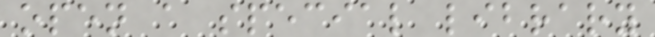open a special library
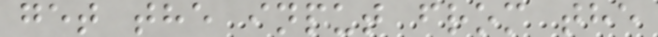get the input from the
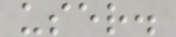user.
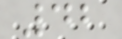42
